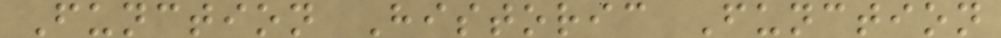Function Historic Function
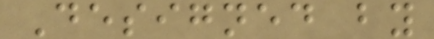Designed by
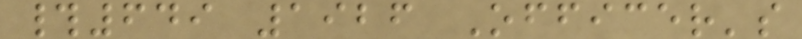#649 1926 Officer's
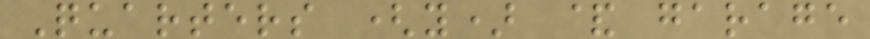Quarters (y) & garage
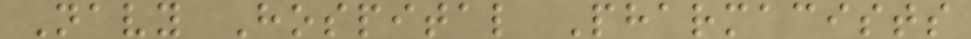Navy Hospital Pharmacists
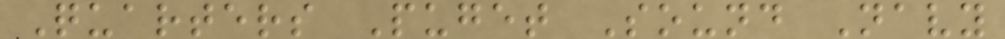Quarters Puget Sound Navy
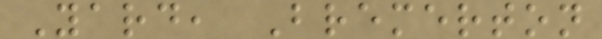Yard, Bremerton
